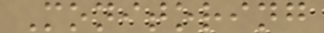Monitoring
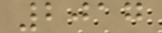2017
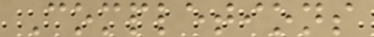Completions
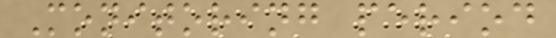Monitoring period
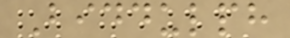Biddulph
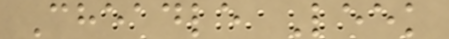Cheadle Leek
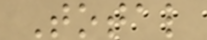Total
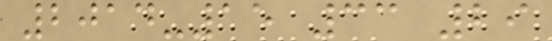2014-15 33 29
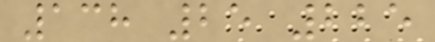138 25 225
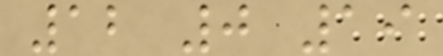12 0 19
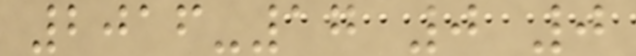2016-17 0 0
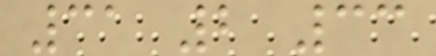31 2 33
